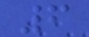6
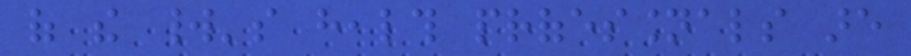of the world's health professionals are
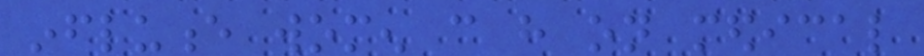influence women can have on medical
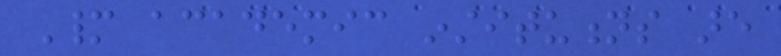Many academic institutions are
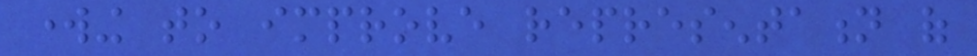working to improve representation of
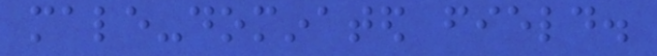male-dominated field.
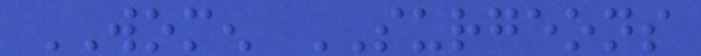WOMEN SURGEONS
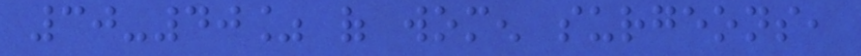30-40% of women surgeons,
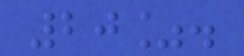20%.
